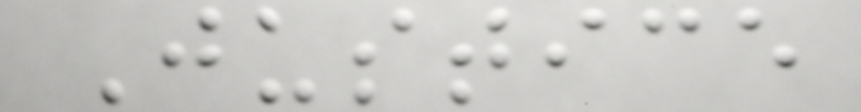Justice
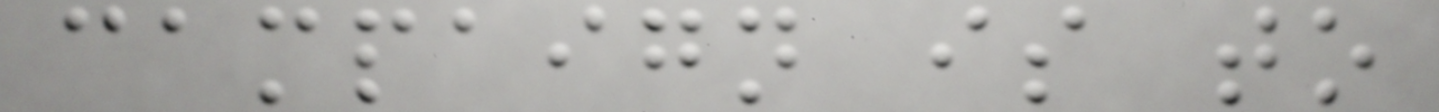campaign is to
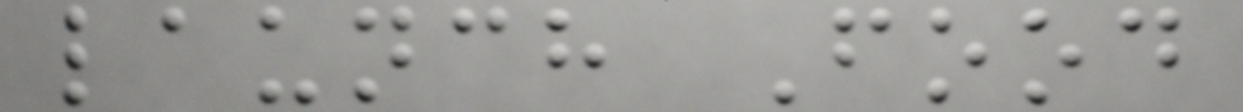launch Food
